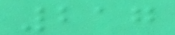217
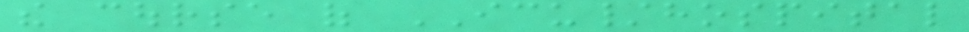the course of ICU/hospital
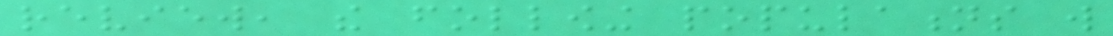review, the following populations will
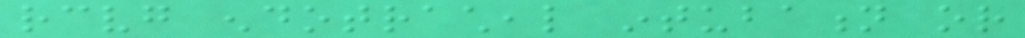receiving endotracheal intubation or
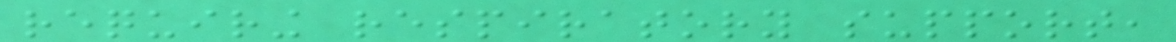requiring respiratory support,
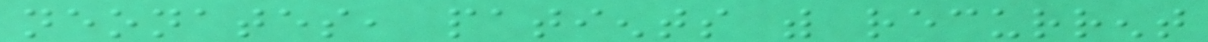neonates, patients with recurrent
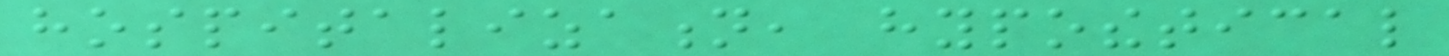hospitalization, hypothetical
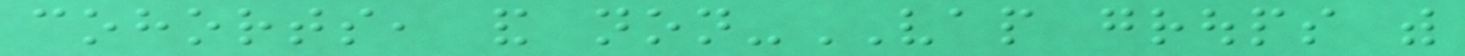cohorts, and non-VAP groups with
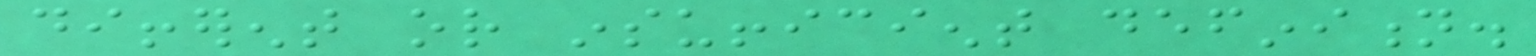different or insufficient definition.
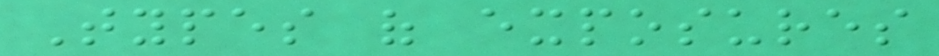Types of exposures
